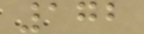172
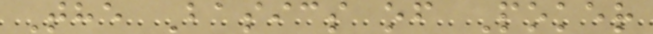The Basics of Poker
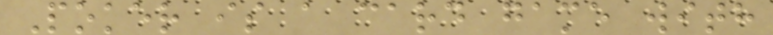Poker is a card game with
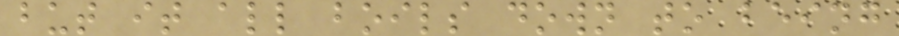but it all boils down to being
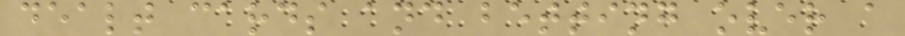dealt cards and betting over a
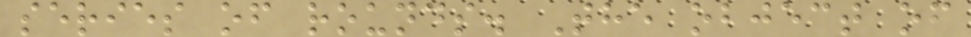series of rounds. The object of
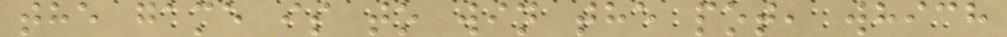the game is to win the pot, which
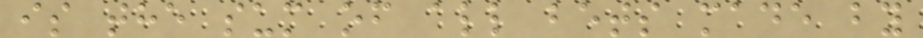is the sum of all bets made by
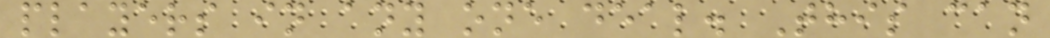players in any one deal. This can
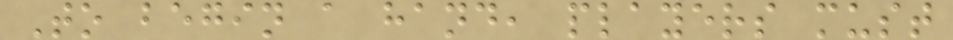To begin a hand, players must
